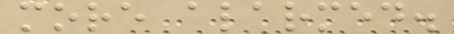more alarmed.
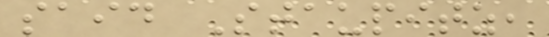said Staupitz,
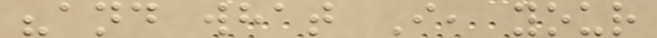"and what I, your
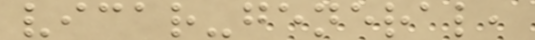vicar-general,
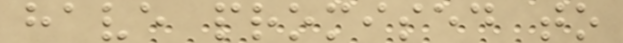have promised to
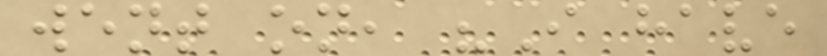went on, "I have
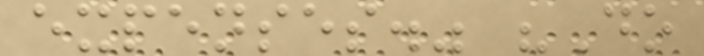expenses." "Do
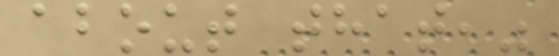about that,"
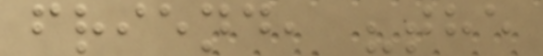friend, "the
